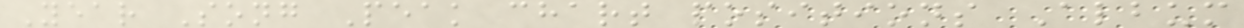Year Song Peak chart positions Album
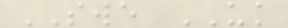SWE UK
